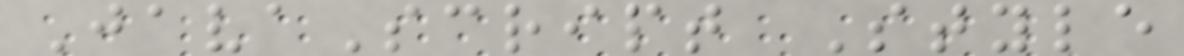JavaScript Style
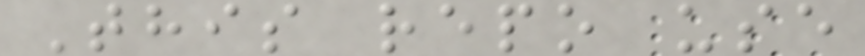This repo use
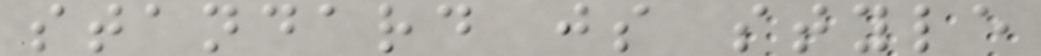standard js style
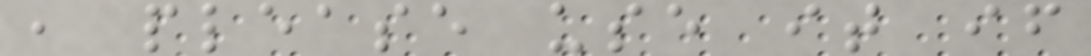, please use it if
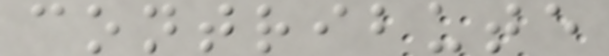contribute
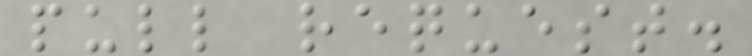pull request.
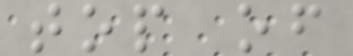top of
